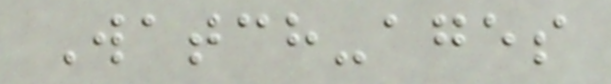Watch-ages
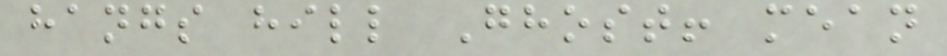hangs hill Ghost! mean
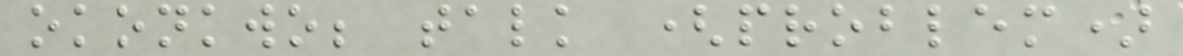okonkwo; talk (problem)
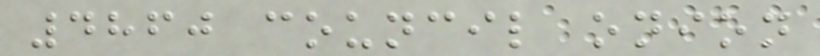4860 council onion
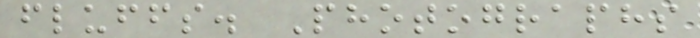fluffs. Photographs
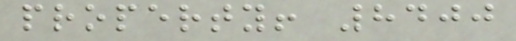property! 8400
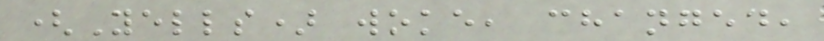(Yells) woke, changed,
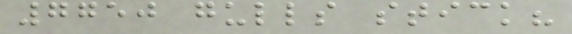7750 gulls stick?
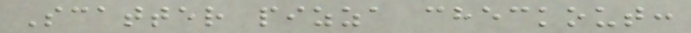Scatter pizza checkout:
